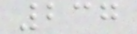237
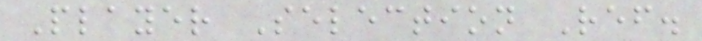Player Selection Ref.
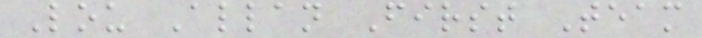Lou Allan First Team
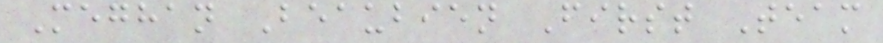Meghan Beaubien First Team
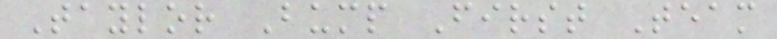Taylor Bump First Team
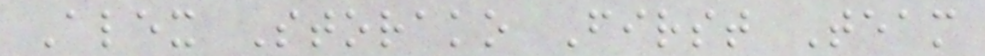Alex Storako First Team
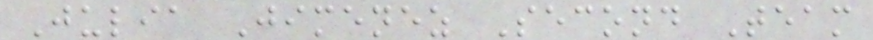Julia Jimenez Second Team
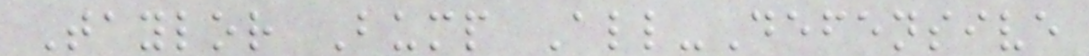Taylor Bump All-Defensive
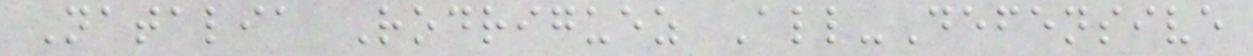Natalia Rodriguez All-Defensive
